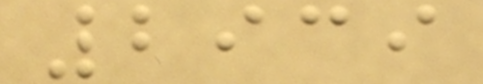2939
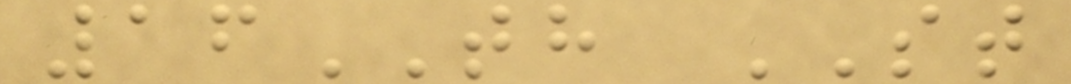16TH ST
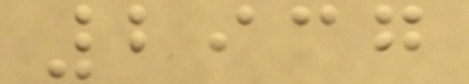2937
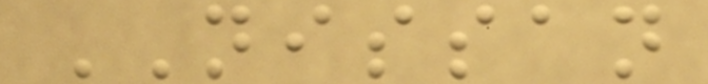NISSAN
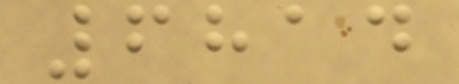6814
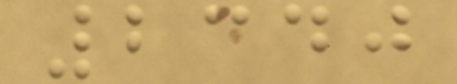2340
